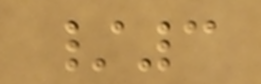/3
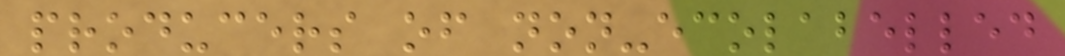producers of non-ecolabelled
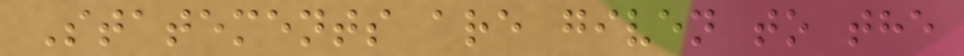Statements are given to the
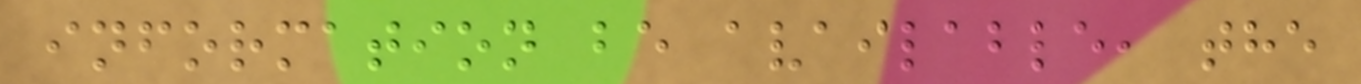information be available, the
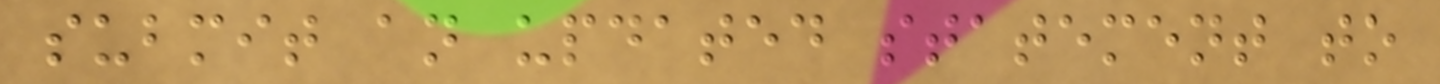submit an updated statement to
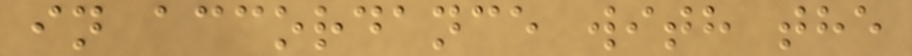in accordance with the
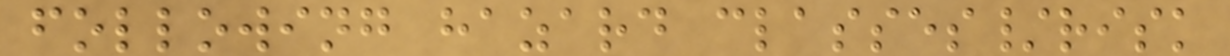following hazard classes/risk
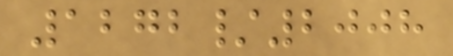1272/2008
